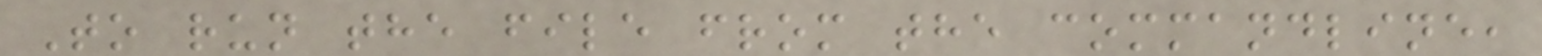To run the file from the commandline,
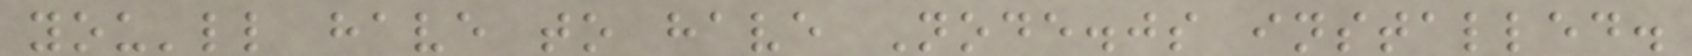you'll have to have Node.js installed.
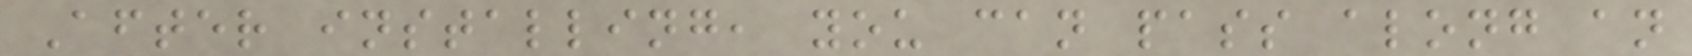After installing, you can pass along an
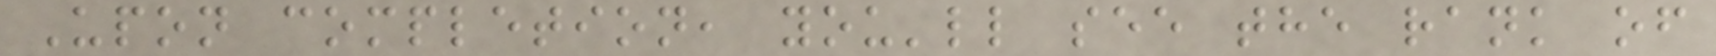Upon completion, you'll see the rank of
